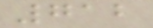712
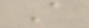A
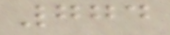774
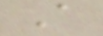A
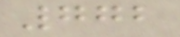772
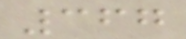367
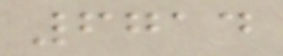6714
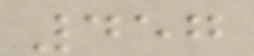457
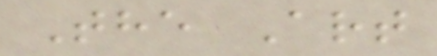The Art
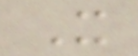X
